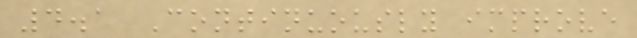4.1 Continuously improve
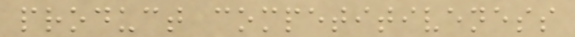product competitiveness
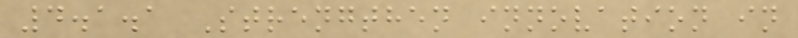4.1.1 Strengthen innovation in
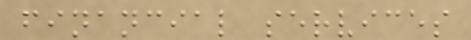financial services
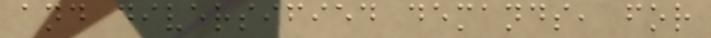and diversified demands, for
